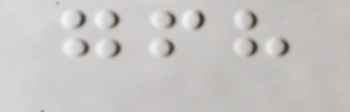gfh
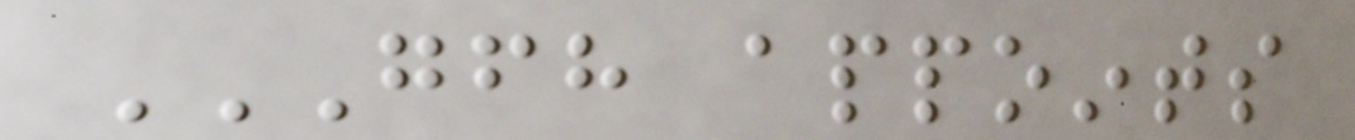GFH APPOINTS
